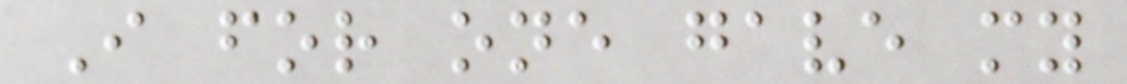I for one gave my
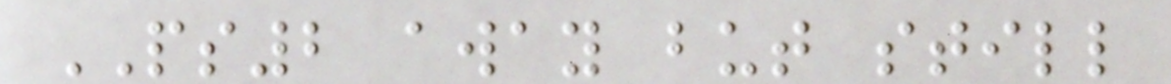PS2 away but still
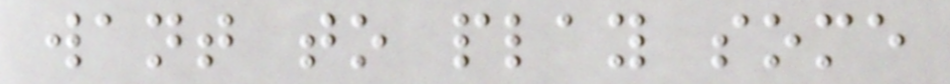want to play some
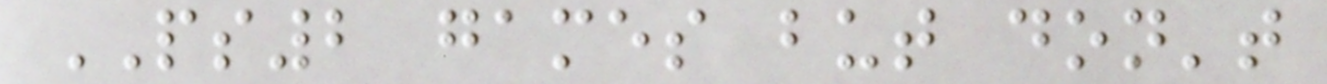PS2 games but don't
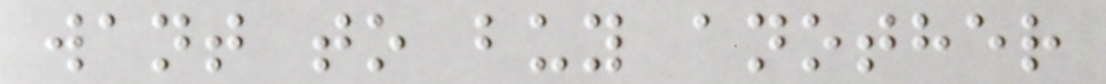want to buy another
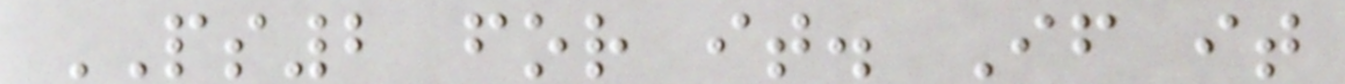PS2 for it. If it
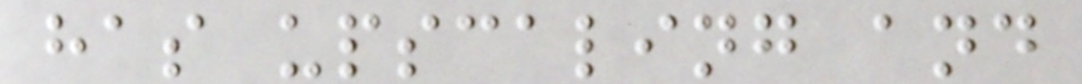has upscaling and
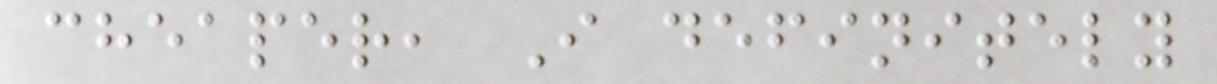cheaper, I definitely
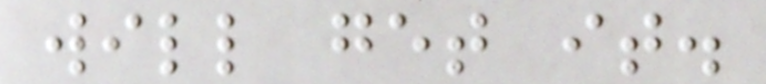will get it.
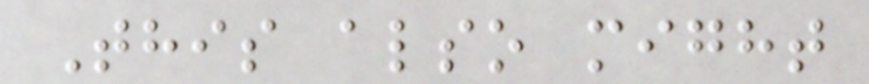This also might
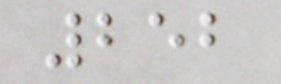252
